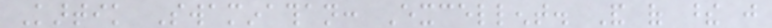Kartik Swaminathan: Excellent. And of these just
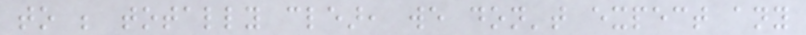to be totally clear, we don't expect any
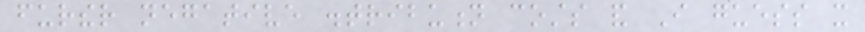further negative distribution costs and I guess it
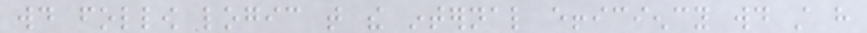would follow logic that the internal efficiency would still have
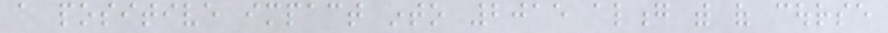a positive impact into 2015 along with of course
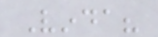Vinda?
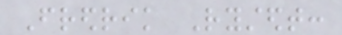Fredrik Rystedt:
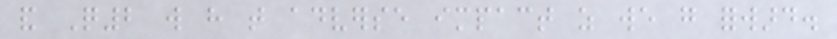and Q2 will have that adverse impact as we go forward.
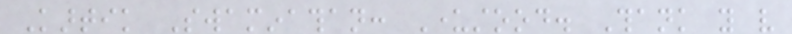Kartik Swaminathan: Understood. Thank you very
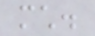much.
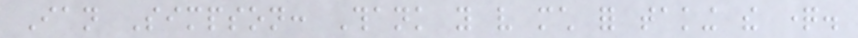Ian Simpson: Thank you very much for taking the question.
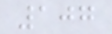107
